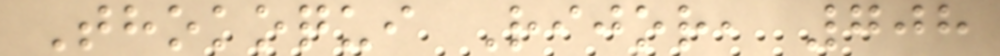Thokoqui Rijor, 708
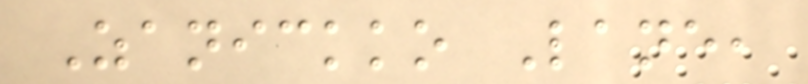Zanickko Lane,
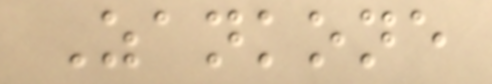Zankone
